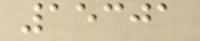15301
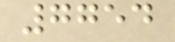7754
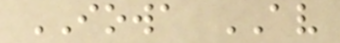IOWA AV
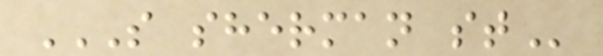S SHERMAN ST
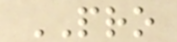PRO
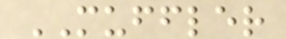MUFFLER
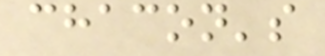chacon's
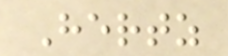Hertz
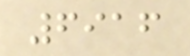6916
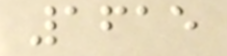1615
